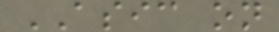ASIC on
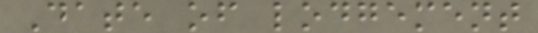Date of lodgement
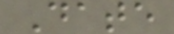Date
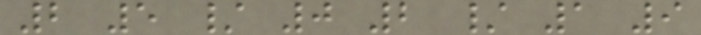2 5 / 0 2 / 1 9
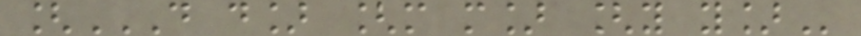[D D] [M M] [Y Y]
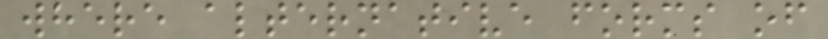where alternative forms of
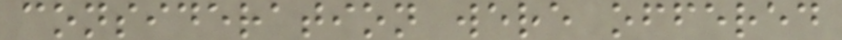consideration were offered
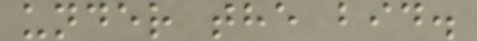under the bid.
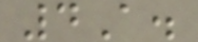4A.
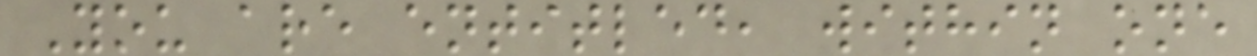You are entitled, within one
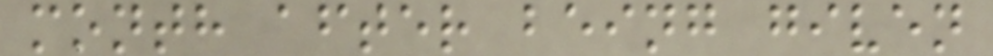month after being given
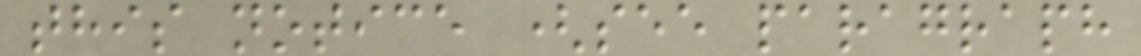this notice (see paragraph
